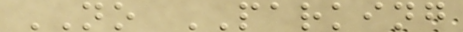NO PARKING
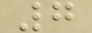7
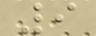9
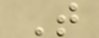T
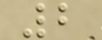2
